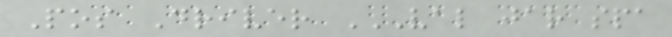Pos Driver VAL JAR SPA
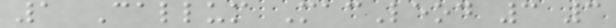1 Callum MacLeod 3 3
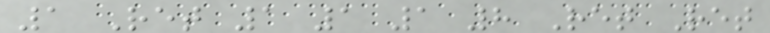1 Ret 1 1 1 8 Ret Ret
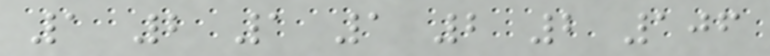1 2 1 1 2 2 106
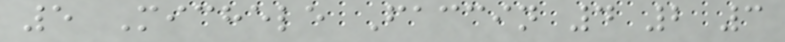5 Michele Faccin 4 2 3
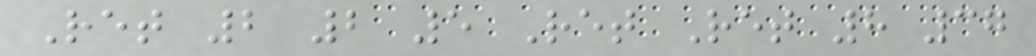Ret 2 2 5 Ret Ret 8 37
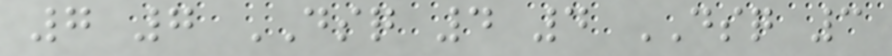7 7 DSQ 4 4 DSQ 3
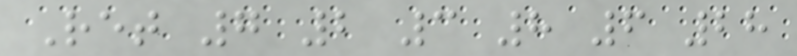Ret 7 2 3 8 6 28
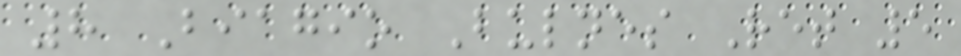8 Biagio Bulnes Ret 5
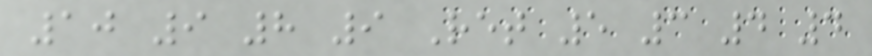10 9 8 9 Ret 5 3 4 4
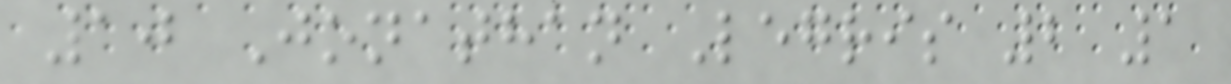10 Jonathan Legris 2 1
